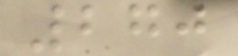270
